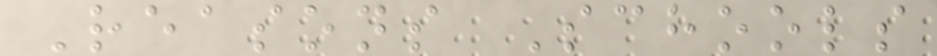Reasons Schools
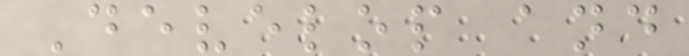Develop and
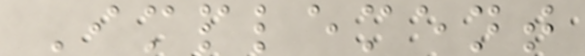Implement
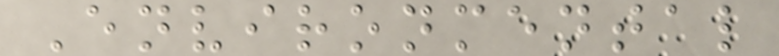Environmental
